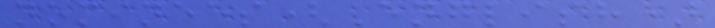nominees(English)
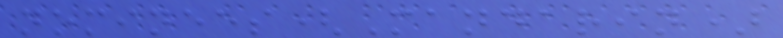nominees(Mandarin)
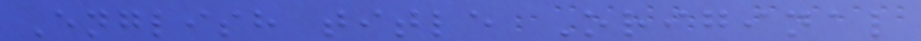English title Original
